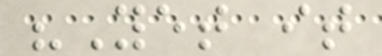"Yet it
